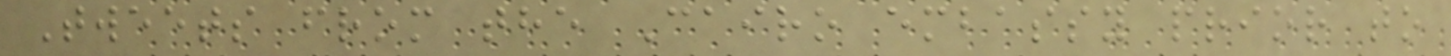Tweets from the Cairo embassy prior to
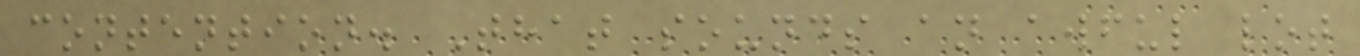contention. That sounds an awful lot
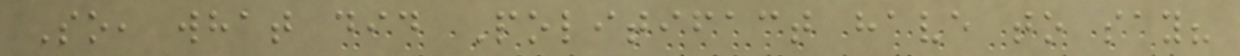So, what did Politifact have to say?
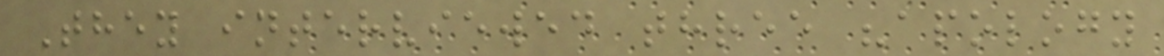They interviewed three "apology
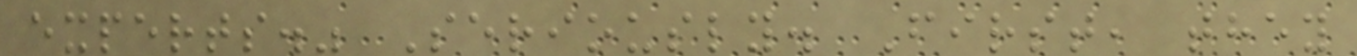experts." Seriously. First, they
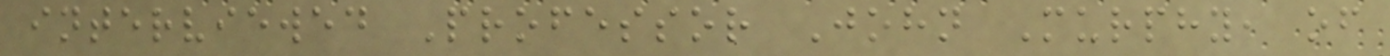interviewed Professor John Murphy, of
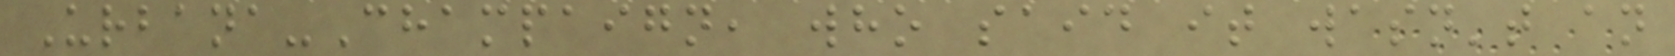Urbana-Champaign, who said it wasn't an
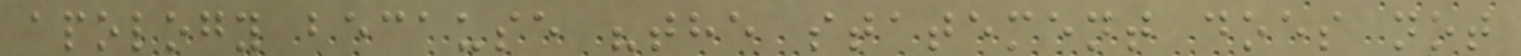apology because "the statement does not
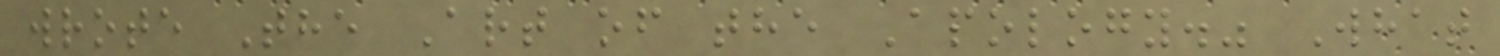wrote The Art of the Apology." What
